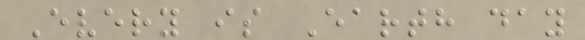Every is Earth day
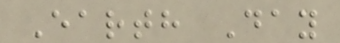Earth Day
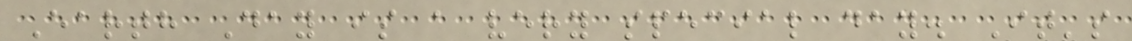Earth Day is a very special day. It's
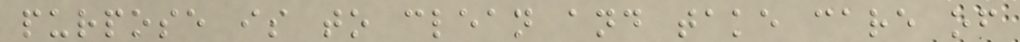purpose is to clean and take care of
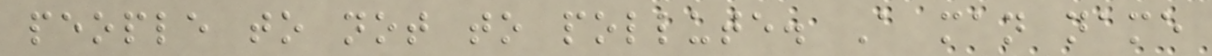people to not to pollute. A man name
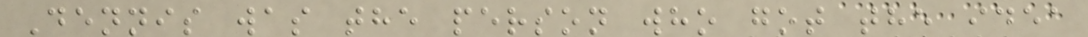Dennis was the person who got the idea
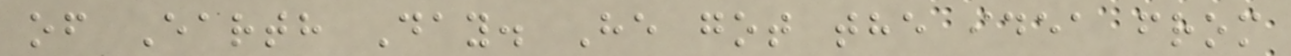of Earth Day. He got the idea from
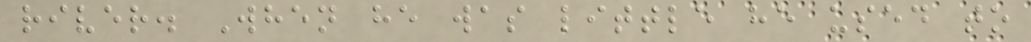river. When he was little he used to
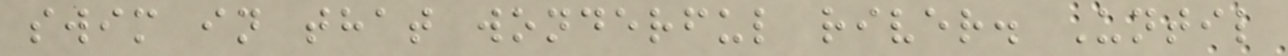swim in that wonderful river. Until
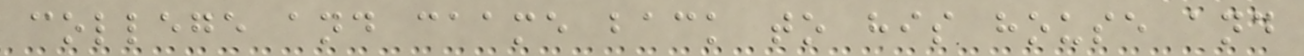college and caame back to his house and
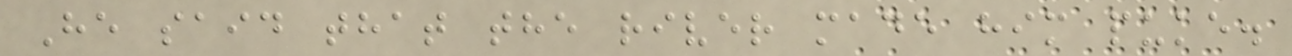He said that the river made him puke.
